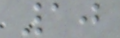10
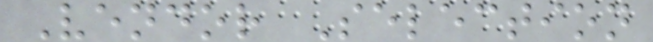Vendor Selection
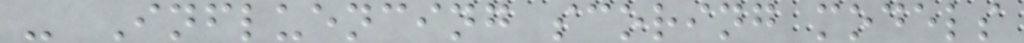- Influencing scoring models
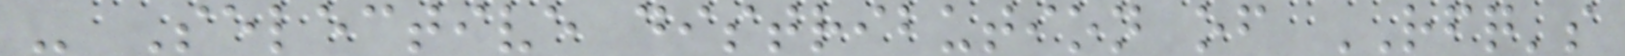- Selective distribution of RFQ's
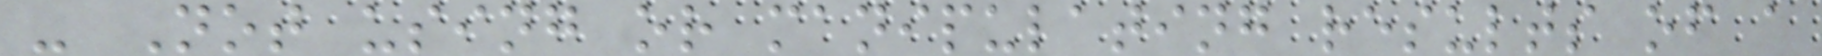- Not using or manipulating results of a
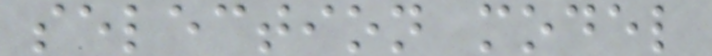selection model
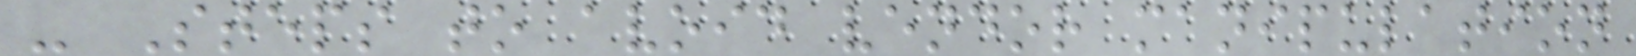- Steps to avoid vendor manipulation
